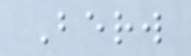Berw
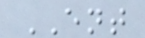ENT
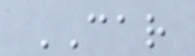CAR
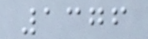1376
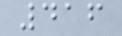416
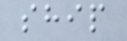ship
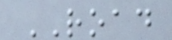ROAD
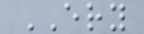ERY
